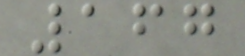167
